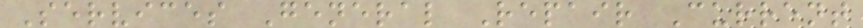Services General Repair Current
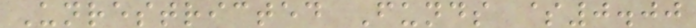Unrestricted Funds $0.00
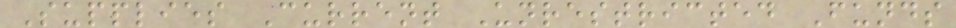Supplies Current Unrestricted Funds
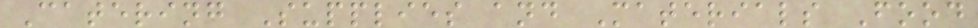Catering Supplies and Materials Food
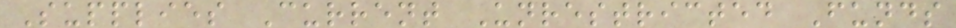Supplies Current Unrestricted Funds
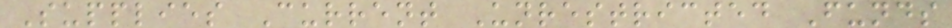Supplies Current Unrestricted Funds
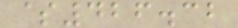$426.32
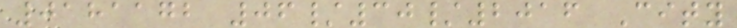0181172 06/30/2016 City
